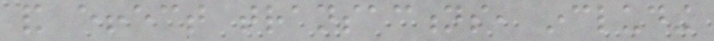and effect transactions, including
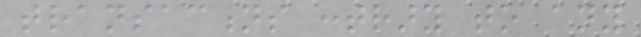transactions contrary to any
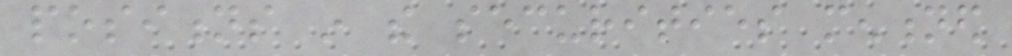positions in the securities mentioned
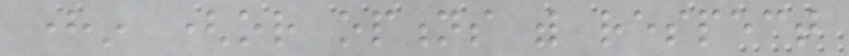herein (or options with respect
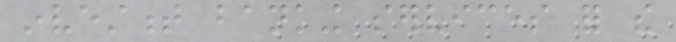investment banking services for the
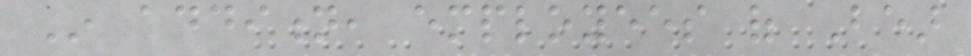In addition, employees of Bear
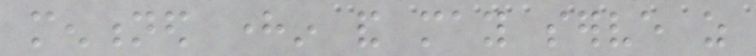mentioned herein and may serve as
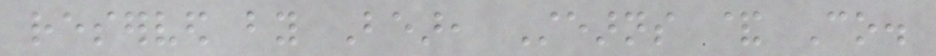reserved by Bear, Stearns & Co.
